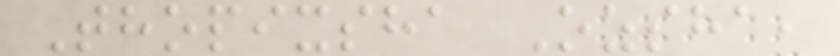Thopixsha Ozsha,
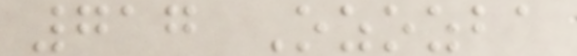717 Ozozba
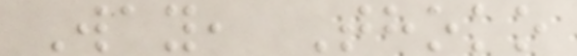Way, Thoko
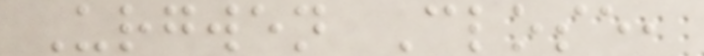Urgwen Close,
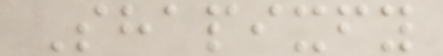Shapixfy
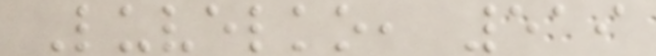Luvelko, 519
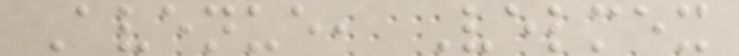Avenue, Velmex
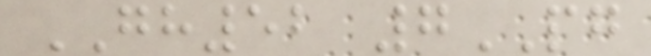GH52 7PG
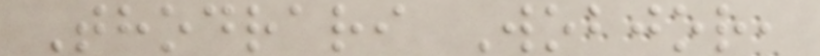Thodrari Wobjor,
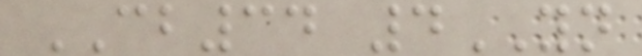CB34 4YN
